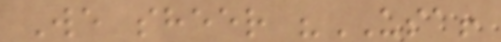We sheer "USA!
